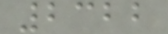2322
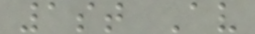1st Av
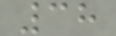38
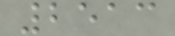2513
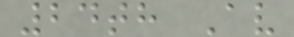24th Av
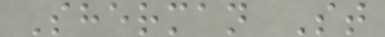Sherman St
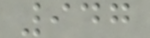947
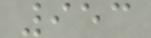953
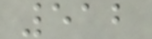512
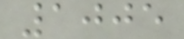1005
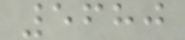5680
